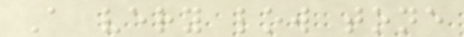A very low tone
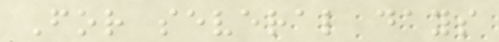For several days
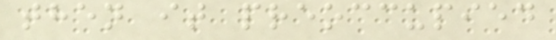then it preoccupied
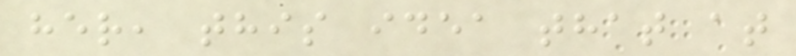her, this idea that at
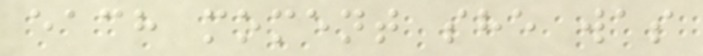each moment she was
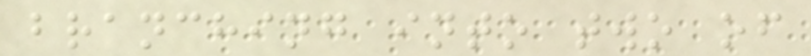branching into two of
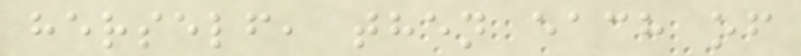herself, then each of
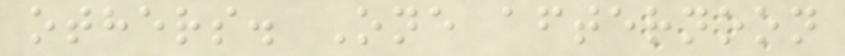others. One afternoon
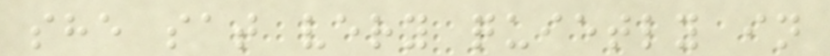she sat very quietly in
